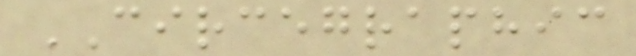CIRCEGRAPHIC
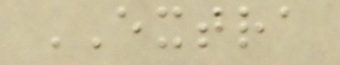EXTRA
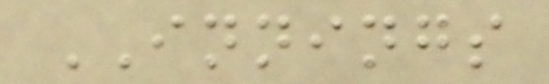INNINGS
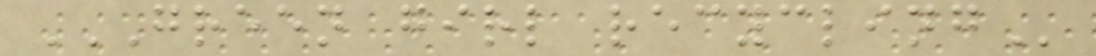GREEN GIRL RECYCLING
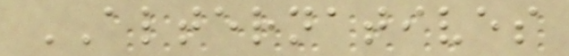ALTERNATIVES
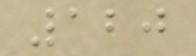120
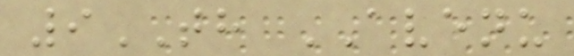9TH AVENU
